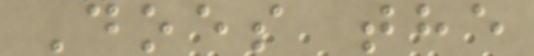Does the
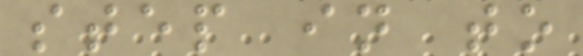step in to
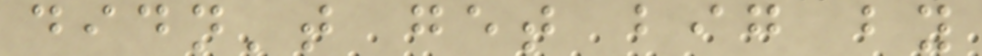didn't get big by
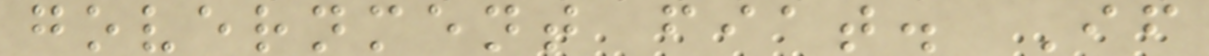government fiat. If
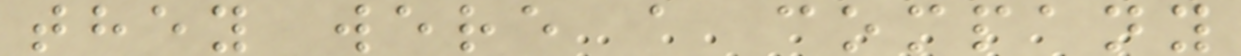they were a company
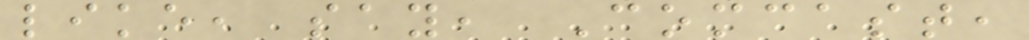like, say, Comcast,
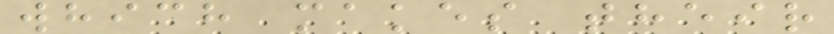which makes their
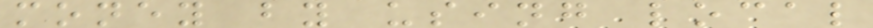money by using local
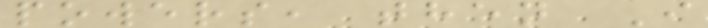powers, then I
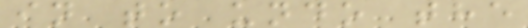in to undo the
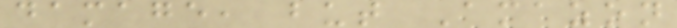damage, but Amazon
